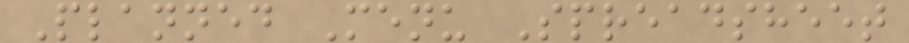Planned Menu Spreadsheet
